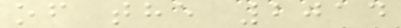of the 2014
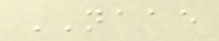NAAE
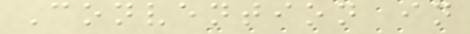Convention in
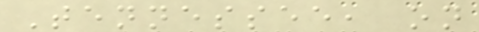Tennessee, on
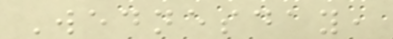Wednesday,
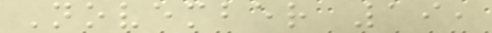November 19,
